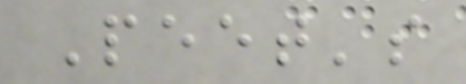Peet's
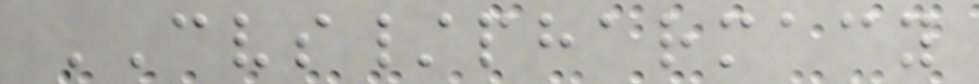CVS/pharmacy
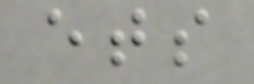ets
